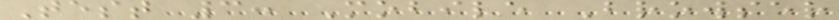Test 3: Mobile Browser
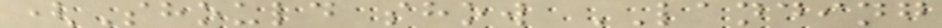(Should show LANDING
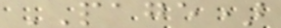PAGE)
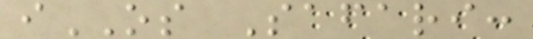iOS Safari:
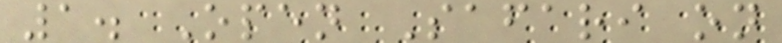1. Open Safari on
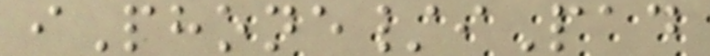iPhone/iPad
